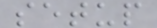setup
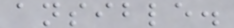ansible.
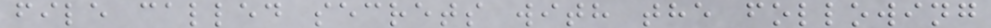file called secrets with the following
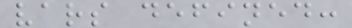vars defined:
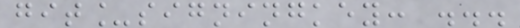git_signingkey: ...
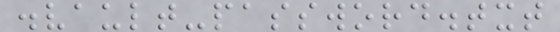.vault-password.txt
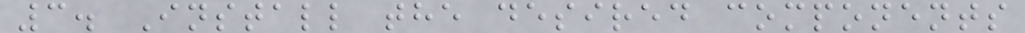3. Install the desired components
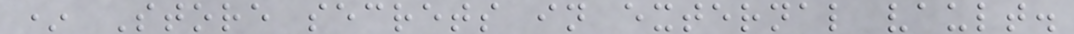* Store secrets in external vault.
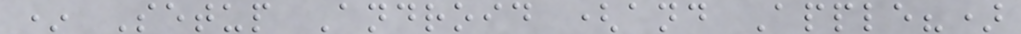* Setup Android (and Apple?)
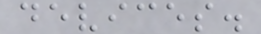devices.
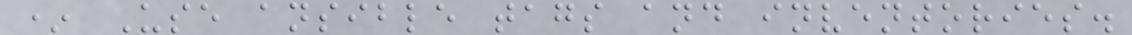* Use ansible tags and inventories.
